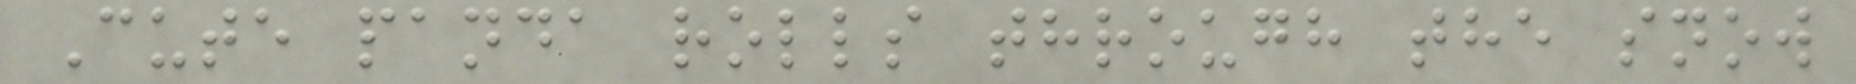Cute panda rolls through the snow
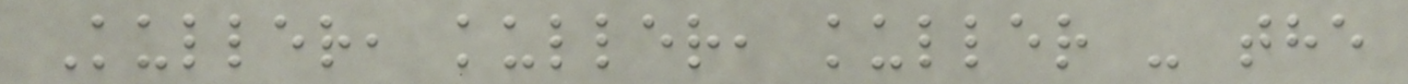Kuller, kuller, kuller - the
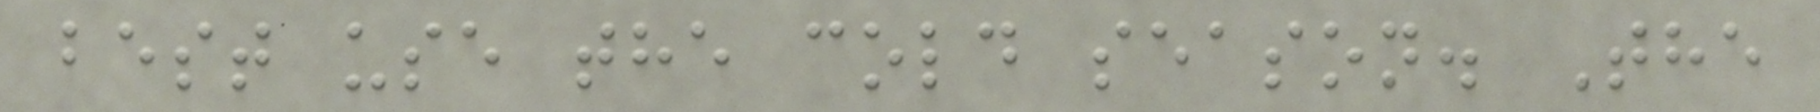best use the cold season. The
